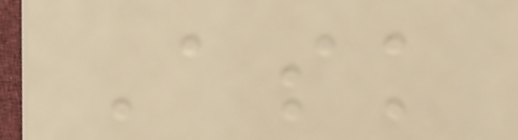Ask
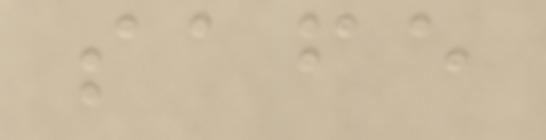safe
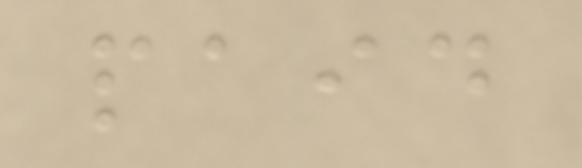paid
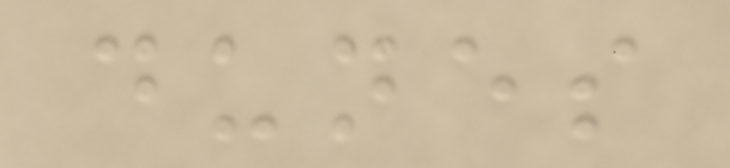dunes
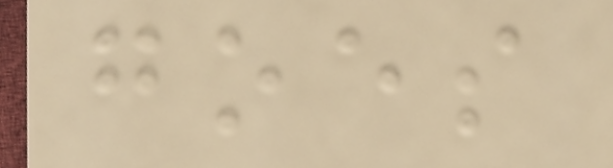goes
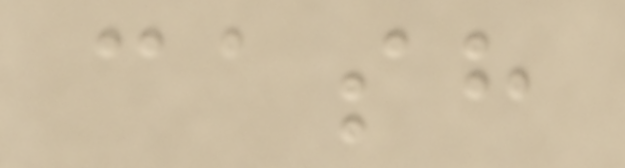cash
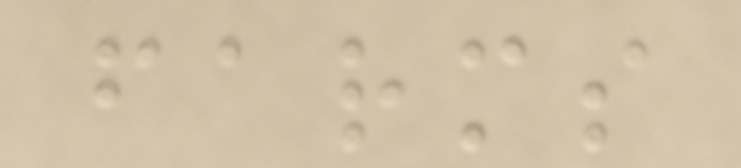farms
